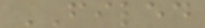FILED
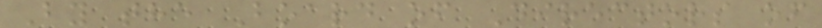By the Board of Directors of
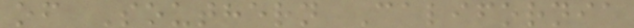of Southern California
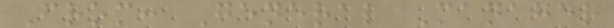From: General Manager
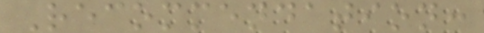Recommendation:
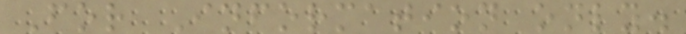For Information only.
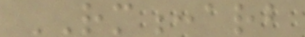RM:arb
